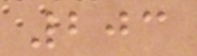203
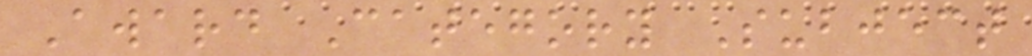Award Category Subject
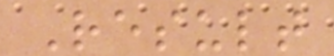Result
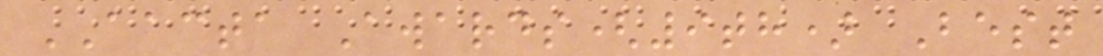AACTA Awards(9th) Best
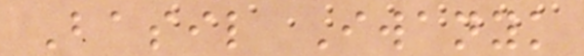Basil Iwanyk
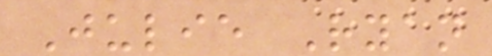Julie Ryan
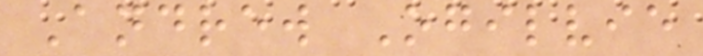Andrew Ogilvie
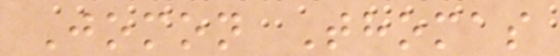Jomon Thomas
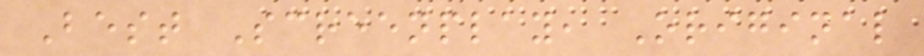Best Screenplay, Original
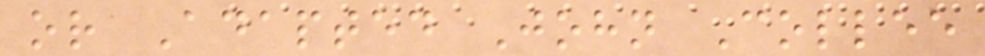or Adapted John Collee
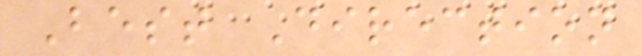Best Direction
